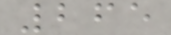265
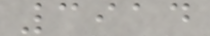3914
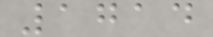1714
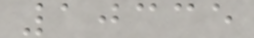10335
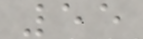55
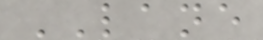LANE
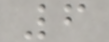6
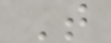T
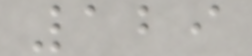129
